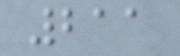211
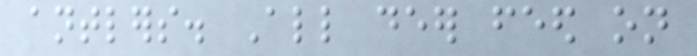antlers. All deer feed on
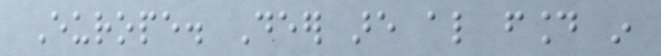Europe. Deer are also found in
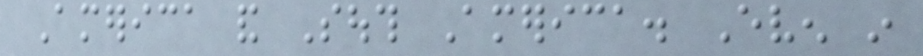America and South America. Even in
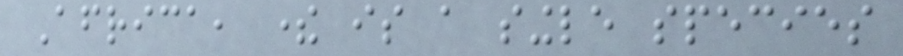Africa, there is a single species
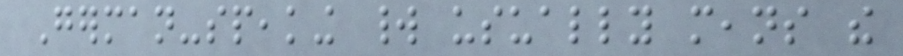German-speaking world usually means the
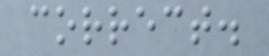correct.
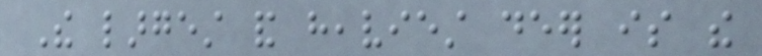The largest and heaviest deer is the
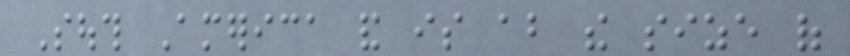South America and is about the size of
